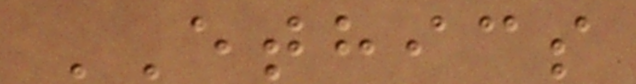ETHICS
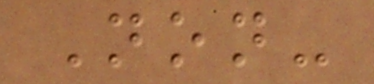Non-
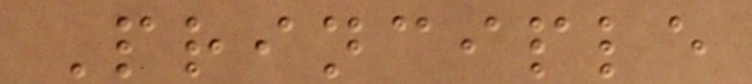Principle
